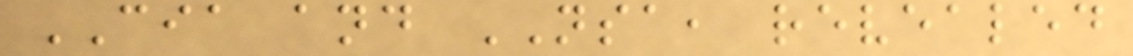CIA and NSA, revealed
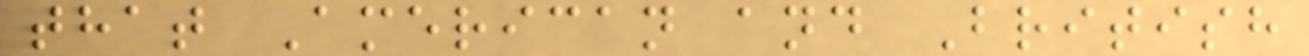that American and British
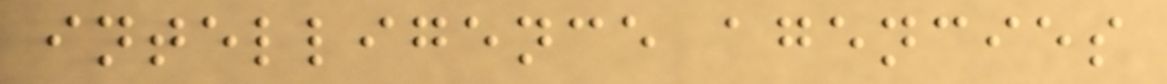intelligence agencies
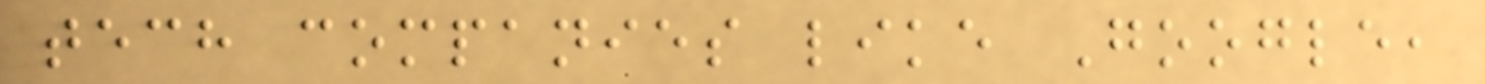tech companies like Google,
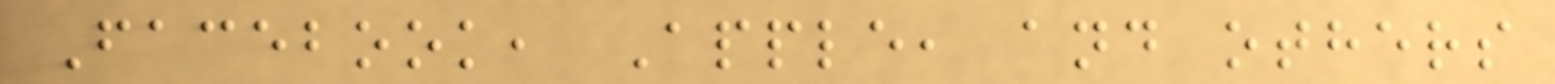Facebook, Apple, and others
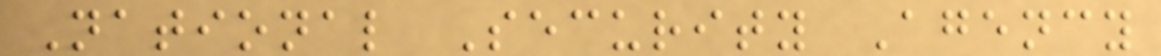National Security Agency
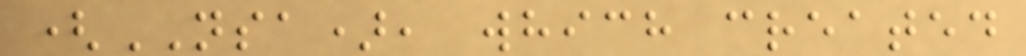(NSA), which created
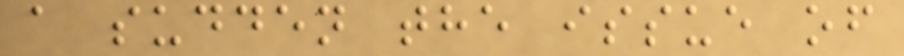a sudden the issue of
